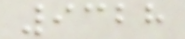9328
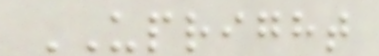UPRIGHT
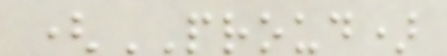(PROUD)
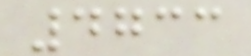4733
